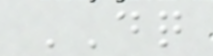DQ
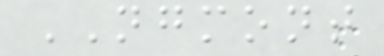NGMONT
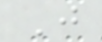J
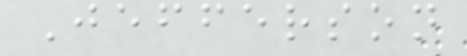Jefferson
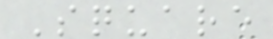Square
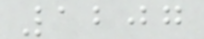1207
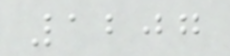1207
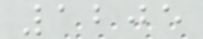1205
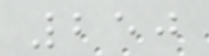250
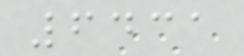6431
